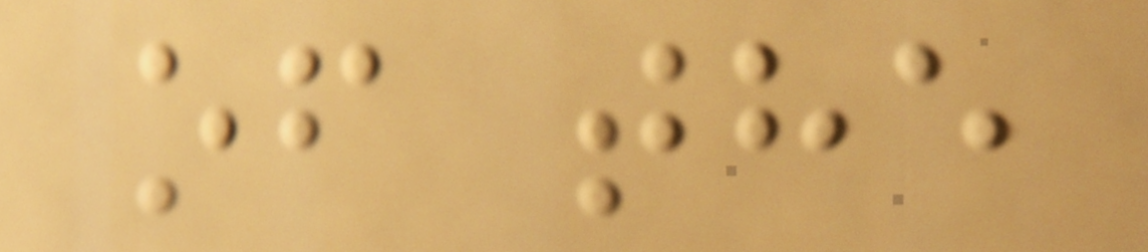of the
